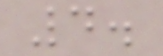4.
